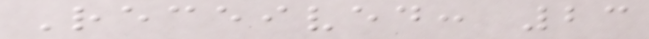Received: 23
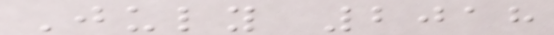July 2018
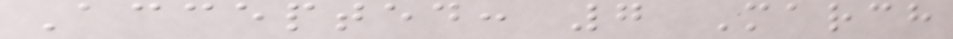Accepted: 7 March
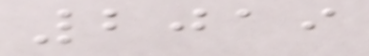2019
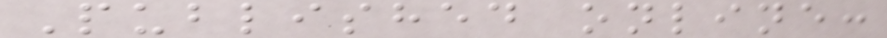Published online:
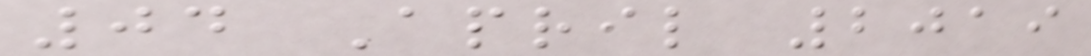04 April 2019
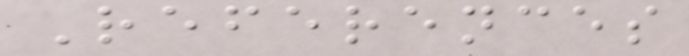References
